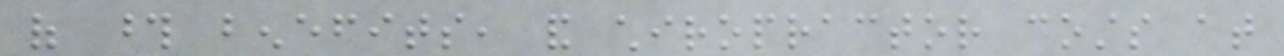of those benefits, and chiropractor costs at
